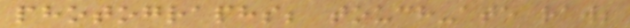photographs; touch-ate raw;
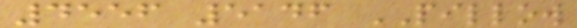4556 5146 PILLOW
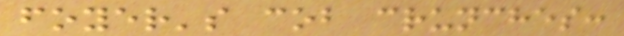foyer's cob crunches:
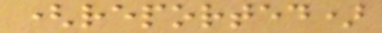(reported)
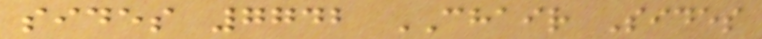sides 7742 CHAIR Sides
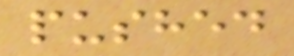pushed
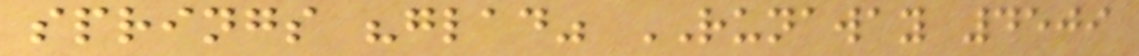springs "glad" RUNAWAY 4509
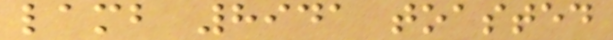lamb 8941 toasted
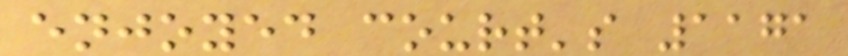enjoyed court's 1171
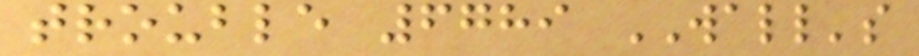trouble 6789 WALL's
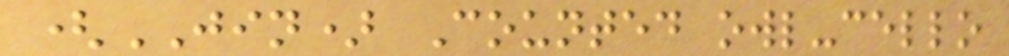(JIN) Counted owl-cello
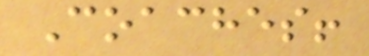Coaches!
